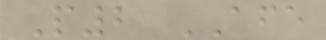P2 AFE
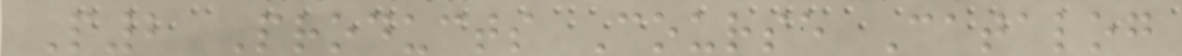P2 Products Course Catalog
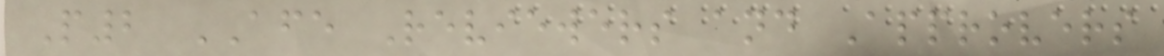P2 AFE Reviewers and Approvers
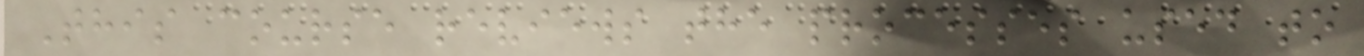This course reviews the processes used to
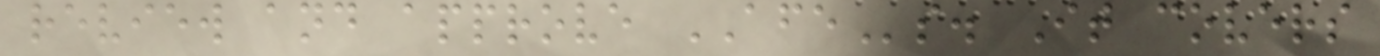review and approve AFEs. It covers
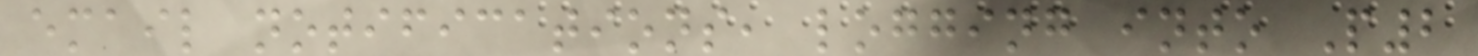email notifications, logging into P2
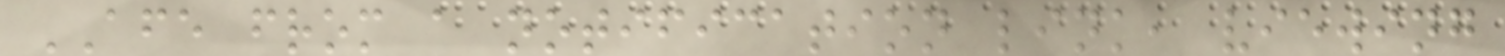AFE from a notification link, viewing
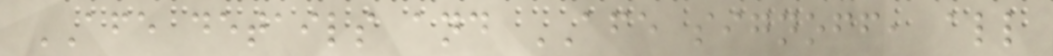AFE details and AFE signoff, all
